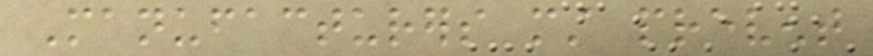Manufacturers must prevent
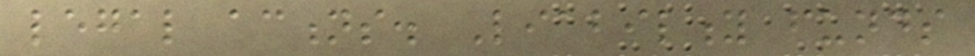legal actions. Liability funds
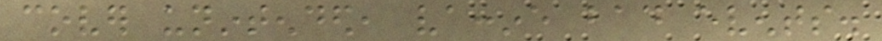cover unintended, vaccine bad events.
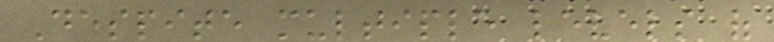Despite multiple levels of
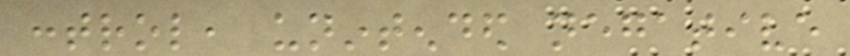control, unintended negative
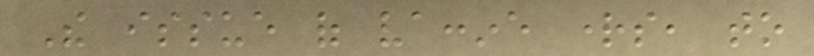The issue of vaccine rights, to
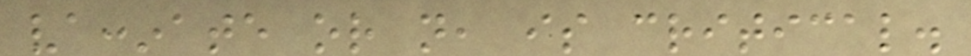vaccinate or not, is critical.
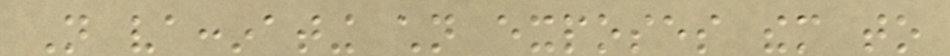Not vaccinating children exposes them to
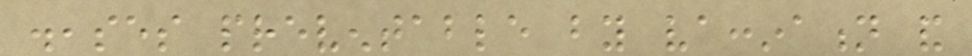diseases preventable by vaccination and
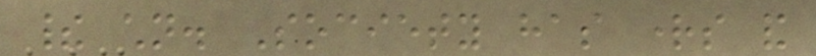their children. Society has rights and
